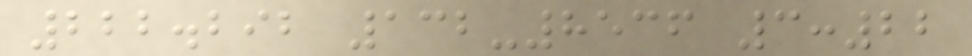222.292 132-8536 3:22
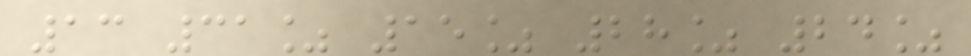13 31% 15% 28% 24%
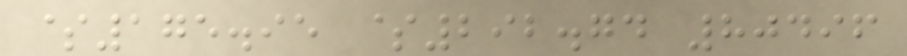$175.95 $292.74 80496
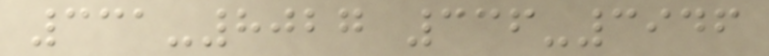331-8027 336-3946
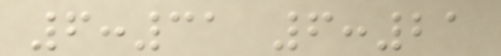6:31 6:21
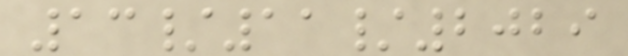13/11/2029
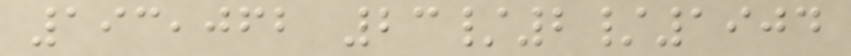193,062 23/2/1904
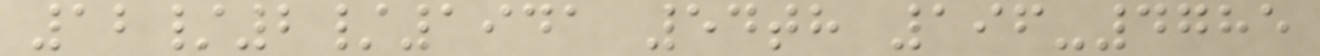12/2/1941 54th 196-4785
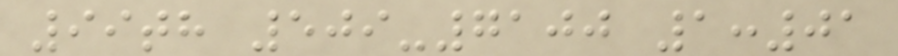99th 509-7100 1:01
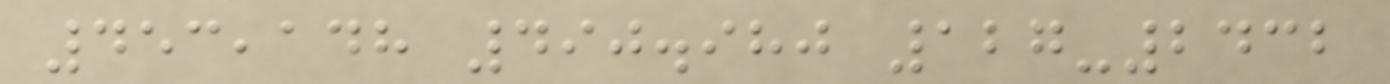453,148 490.980 127-2432
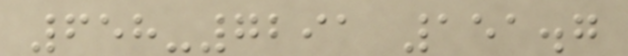658-7291 151.7
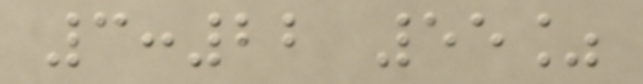3:22 55%
